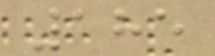185
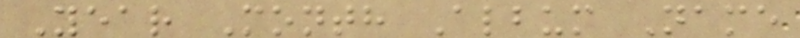Year Month Album Name
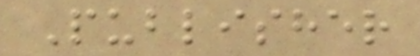Publisher
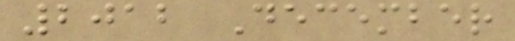2012 December
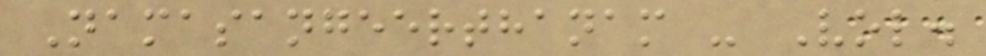Namasangeerthanam - Vol.
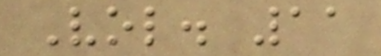Vol. 11
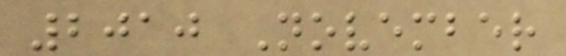2010 November
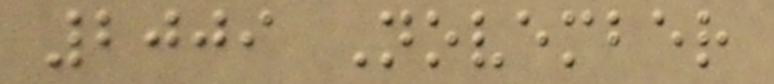2009 November
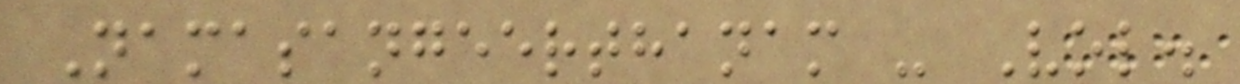Namasangeerthanam - Vol.
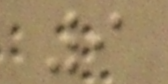9
